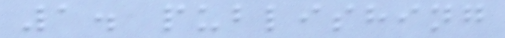1. publishing
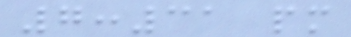7:31 pm
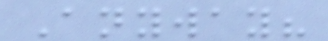Anyway?
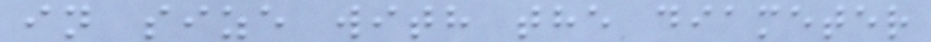in size with the diameter
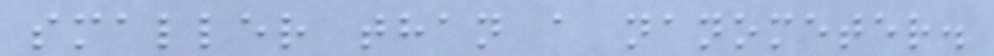smaller than a nanometer.
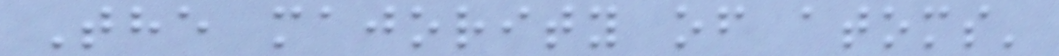The majority of atoms'
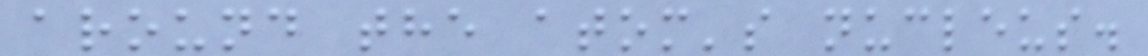around the atom's nucleus.
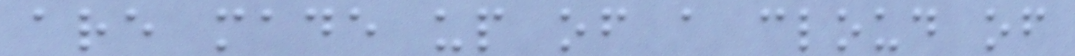are made up of a cloud of
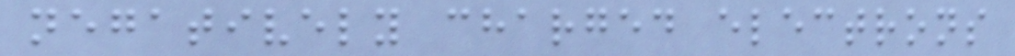negatively charged electrons
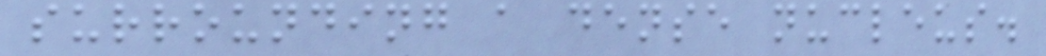surrounding a dense nucleus.
